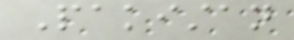Pakistan
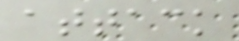attack
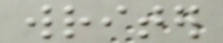writer
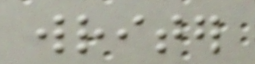writer
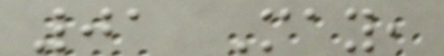01 May,
